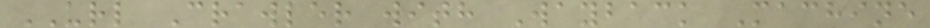URL Crawler with Wayback Machine
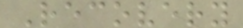Recovery
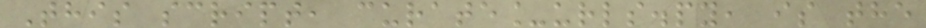This script, curate_urls.py, is the
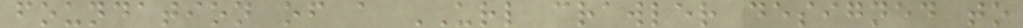foundation of a URL crawler designed to
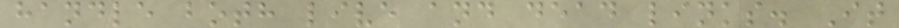handle both live and dead links. It
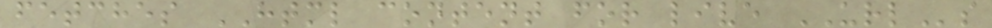fetches HTML content for live URLs
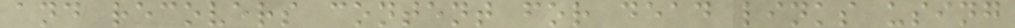and recovers content for dead links using
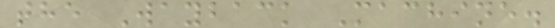the Wayback Machine.
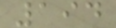194
